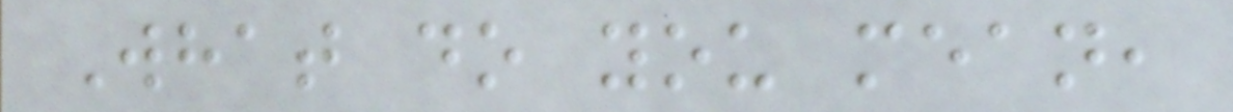What do you mean,
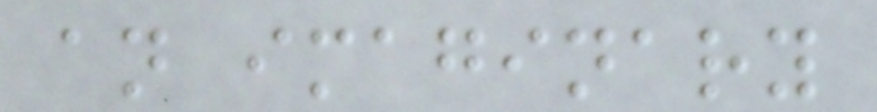an imaginary
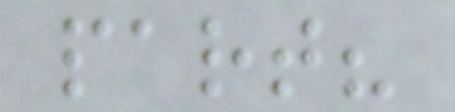part?
